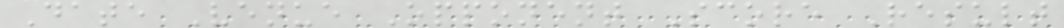Date Venue Opponent Score Result
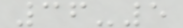36-5
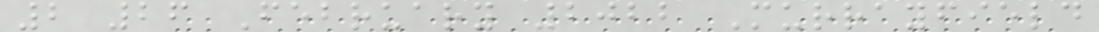2 26 February 2022 Murrayfield
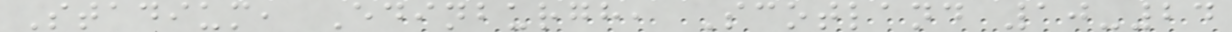Stadium, Edinburgh, Scotland 10-24
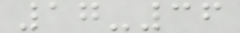17-36
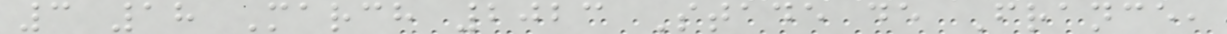3 18 March 2023 Stade de France,
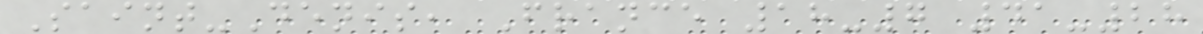Saint-Denis, France 18-7 41-28
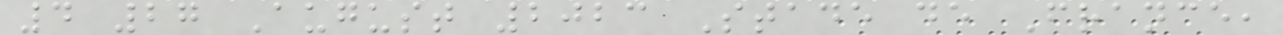4 27 August 2023 Stade de France,
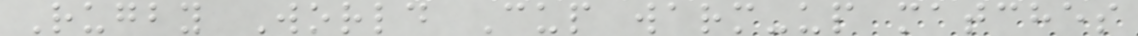Rugby World Cup warm-up matches
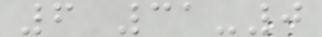6 31-0
